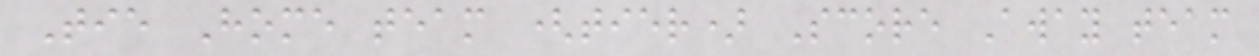Tie Home team (tier) Score Away team
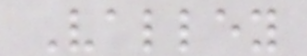Valley
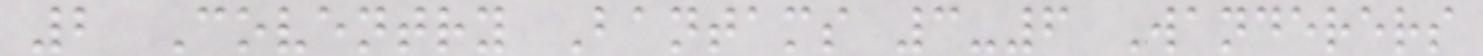2 Coventry Bantams 3-6 Wanderers
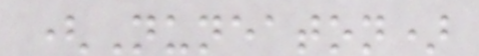(Nuneaton)
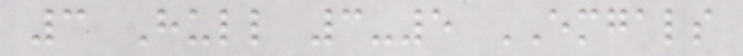3 Hull 3-5 EMGALS
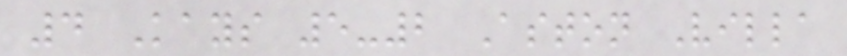4 Kays 5-2 Aston Villa
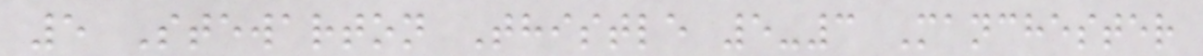5 Stewarton Thistle 5-3 Manchester
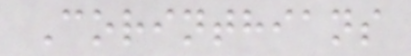Corinthians
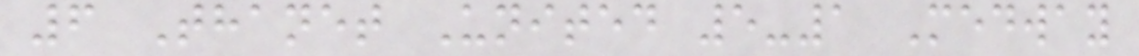6 Thanet United 5-1 Medway
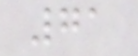71
